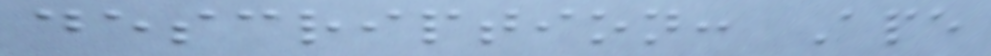description: Ape
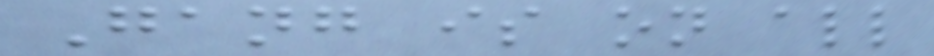Gang is on all
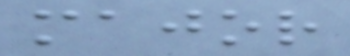major
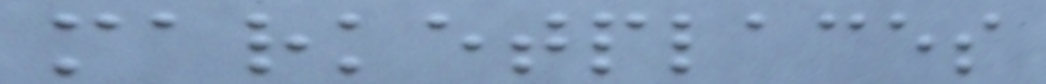marketplaces
